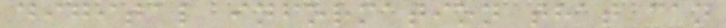digital information that can
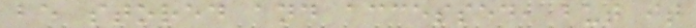be stored and accessed, but it
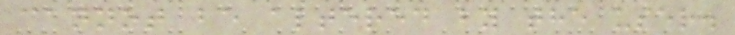cannot be altered by the user.
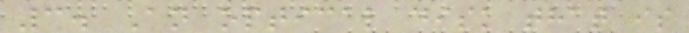3. An optical disk that is
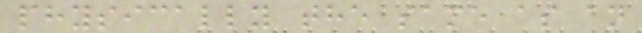physically the same as an
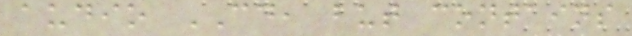audio CD, but contains
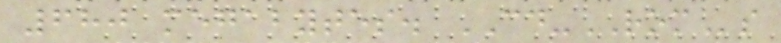680 megabytes. CD-ROMs
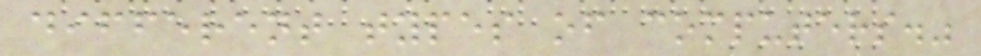different types of computers."
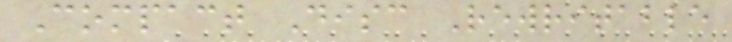Compact Disc Rewritable
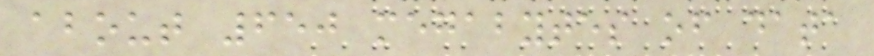about 650 megabytes of data
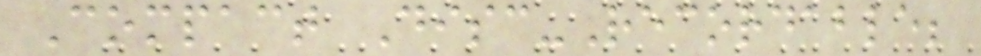Compact Disc-Recordable;
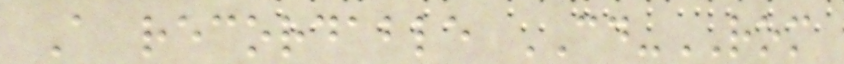A recordable CD-ROM
